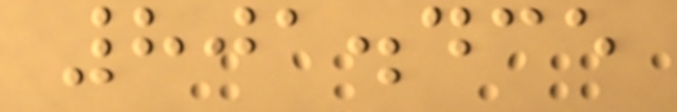801.435
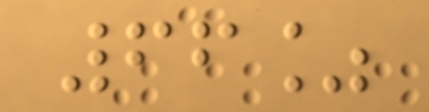66%
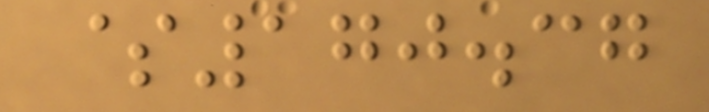$170.37
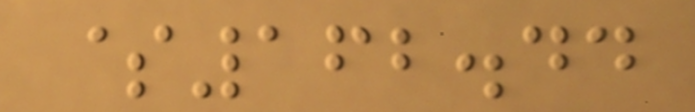$162.44
